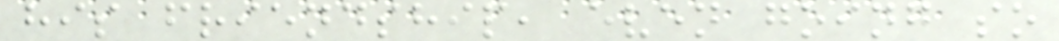his friendship, even going so
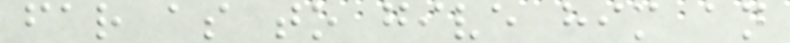far as to give him an
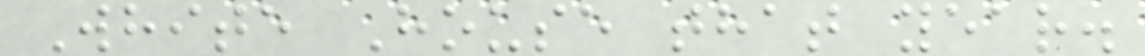White House that year.
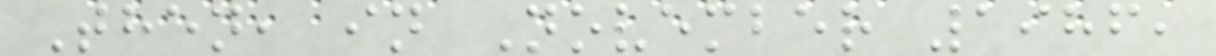Then, in November 1986,
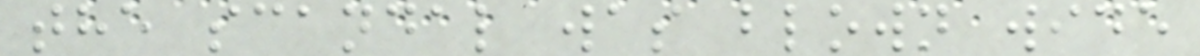the scandal was blown wide
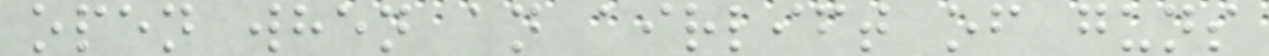open when an airlift of guns
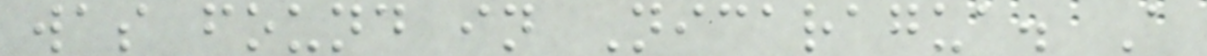was found in Nicaragua. A
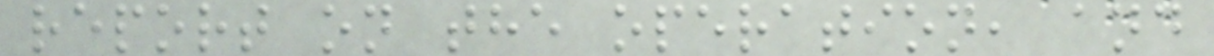report on the operation, and
